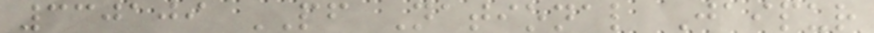330109 PF National Jaipur
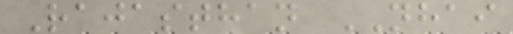Rajasthan NHAI
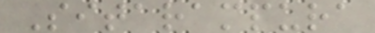Sitarampura
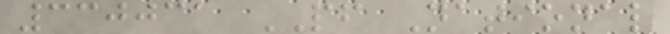330031 PF National
